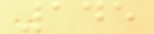145
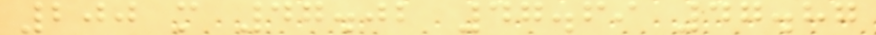200 m 47.02 47.69 47.87
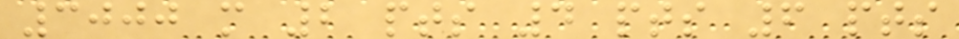3000 m 2 pts 4 pts 6 pts
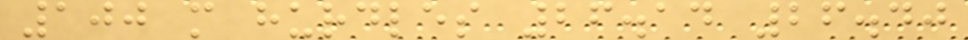100 m hurdles 26.14 26.40
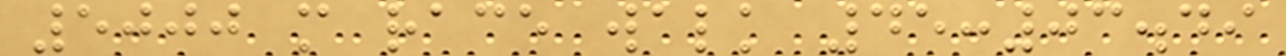5000 m race walk 45:03.49
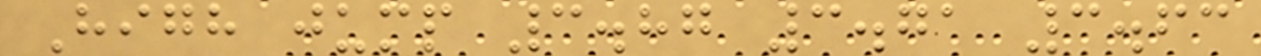High jump 3.87 3.71 3.63
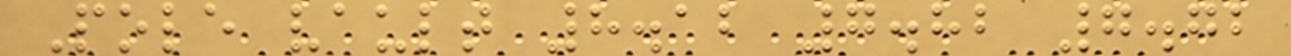Pole vault 8.12 7.82 7.72
